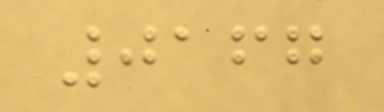0167
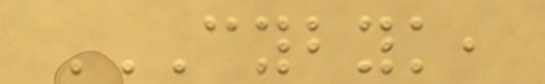CYBYK,
